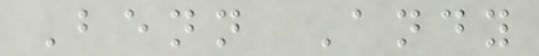Benn Andy
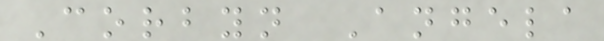Corbyn Angela
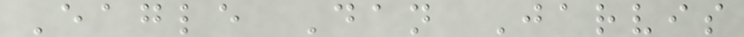Eagle Dan Jarvis
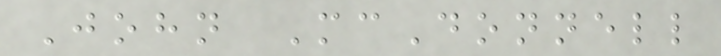John McDonnell
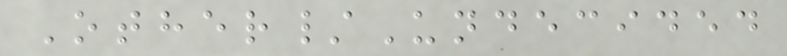Other/Undecided
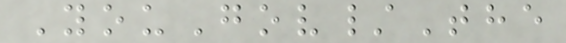YouGov/The
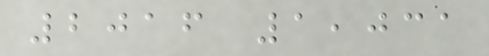2016 1,031
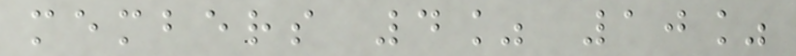members 4% 10%
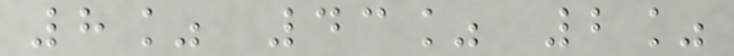8% 43% 2%
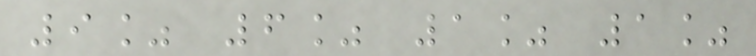9% 6% 1% 1%
